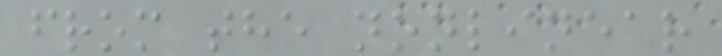from the nonlinear
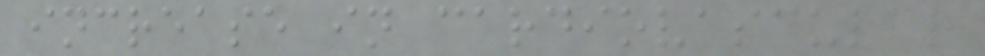increase in cardiovascular
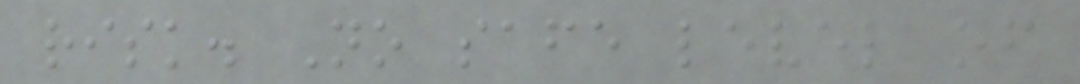risk. No safe level of
